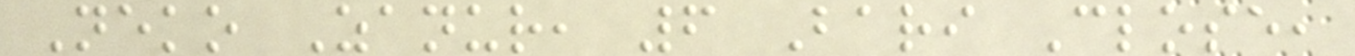Neko Zanur, 6 Bari Close,
